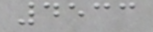4533
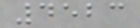4523
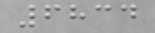6834
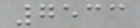7533
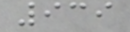939
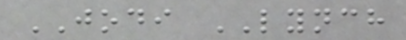JODI LYNCH
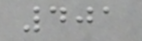401
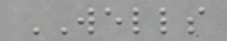WELLS
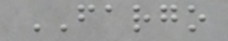FARGO
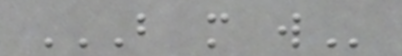B M W
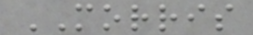MORRIS
